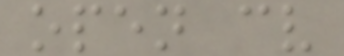open cv
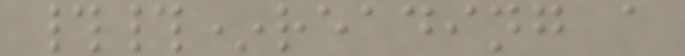##*reading a
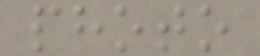photo
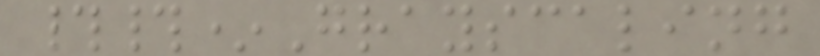##*Grayscaling
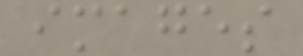images
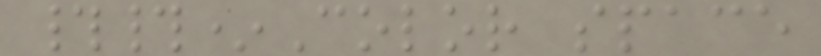##*Color space
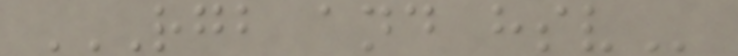RGB AND HSV
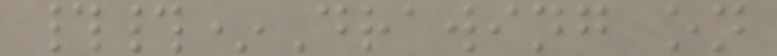##*Drawing on
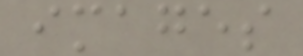images
